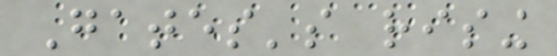Gates's rising
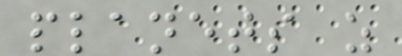planets as
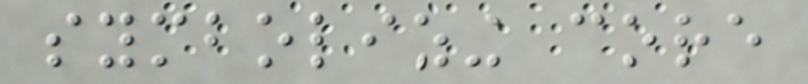symbolizing core
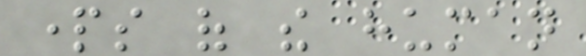parts of the human
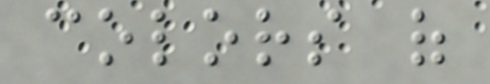colors of
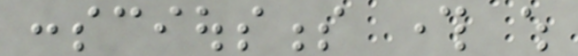consciousness through which
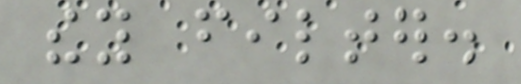they filter.
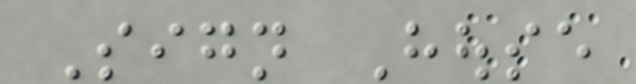Sign House
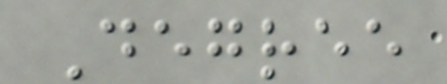Degree
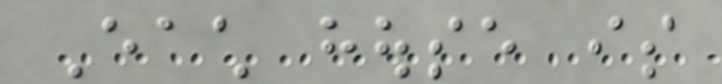Each house is
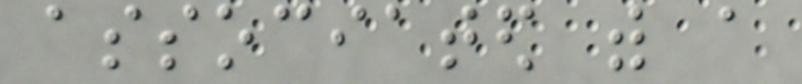associated with a
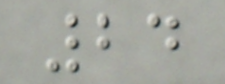24
